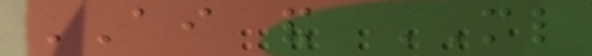AI and ML
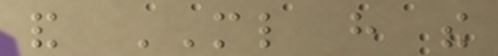and ML have the
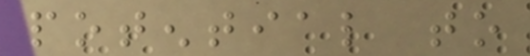potential to
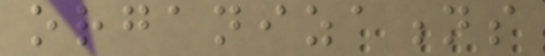organizations
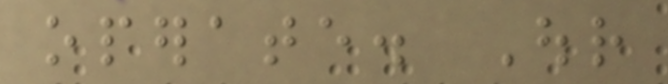operate. Our
